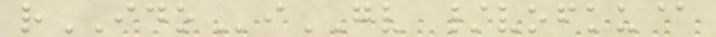rIDOiGV /vofku@
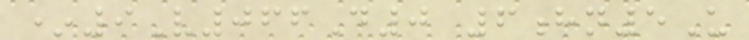*9V066D0 6hn5U
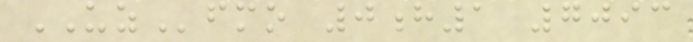UZfmo 0h1 7093
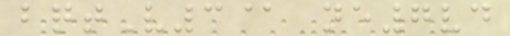bqtV3@ ne7vd
